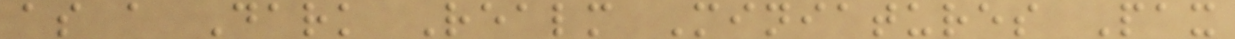as a Dark Realm Miniatures Pax
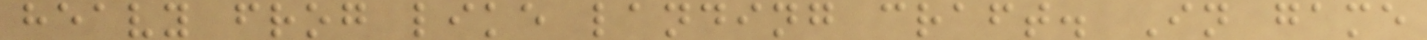heavy frog like landing craft. In game
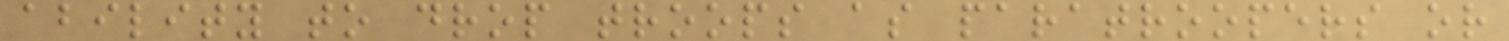ability to drop troops as paratroopers or
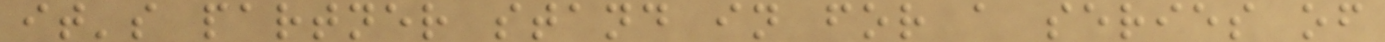it's partner stand in for a series of
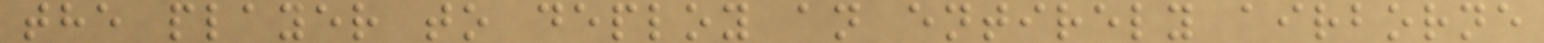the player to deploy an entirely airborne
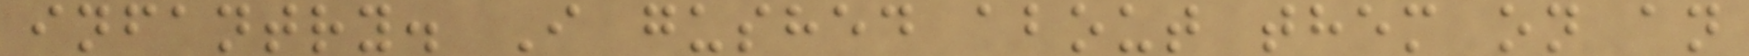infantry. I gushed about them on an
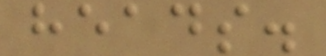heads.
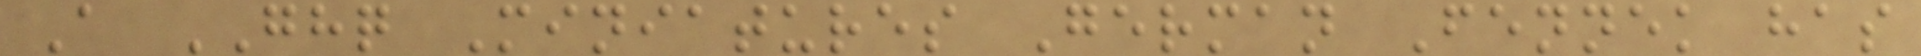A GHQ Miniatures German Fennek has
